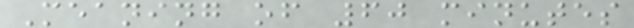Meaning of 60 minutes
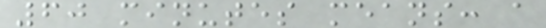60 minutes means: a
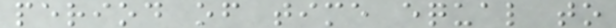period of time equal to
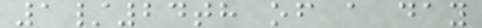1/24th of a day
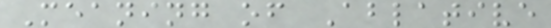Meaning of Ablative
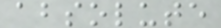absolute
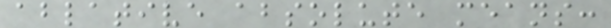ablative absolute means:
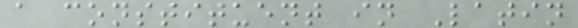a constituent in Latin
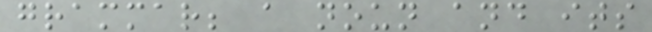grammar; a noun and its
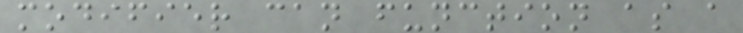modifier can function as a
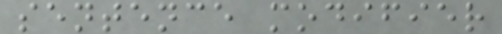sentence modifier
